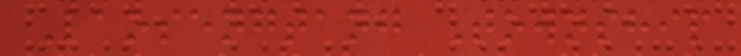Laosengtang Township
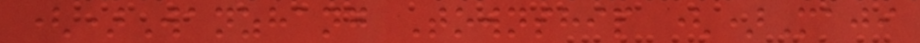()Wanzhang Township ()Maji
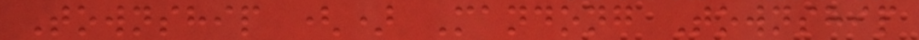Township () Mandong Township
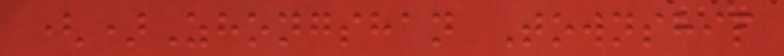()Zhongshan Township
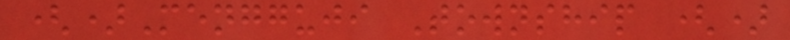()Mengguji Township ()
